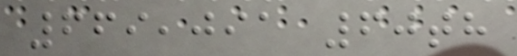669,091 60th
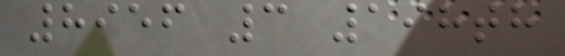8956 3 198th
